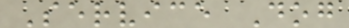Service Dog
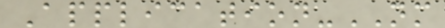Application-NM
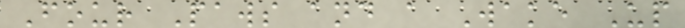Four Paws and a Wake Up
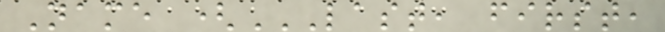Name (LAST, FIRST,
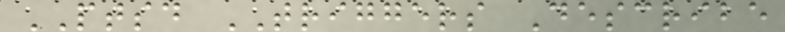PTSD TRIGGERS Describe
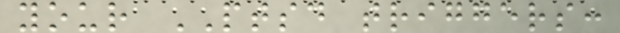your PTSD triggers:
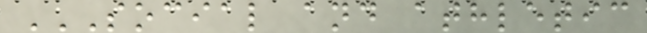SOCIAL AND ATHLETIC
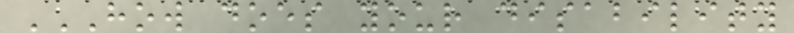HOW DOES YOUR DISABILITY
